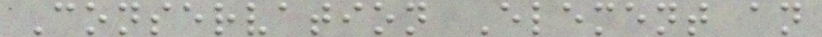Conservation Element an
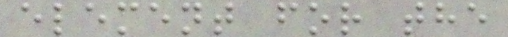element for the
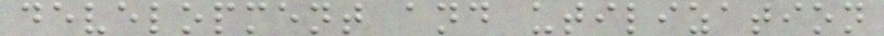development and utilization
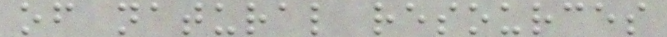of natural resources
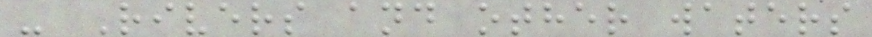- Rivers and other waters
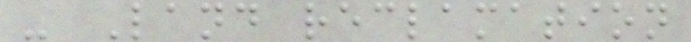- Land reclamation
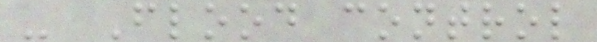- Flood control
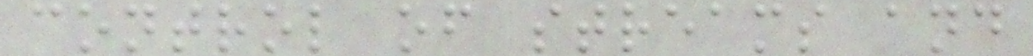control of streams and
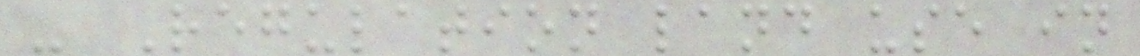- Regulation land use in
